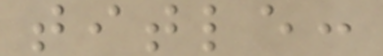title:
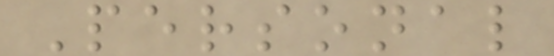Personal
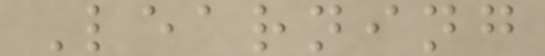Learning
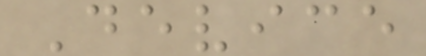Device
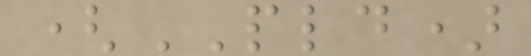(PLD)
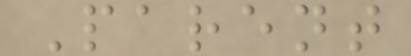Parent
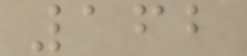162
